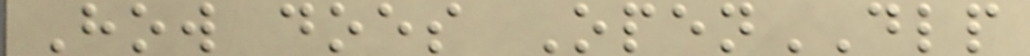How does OpenDLP
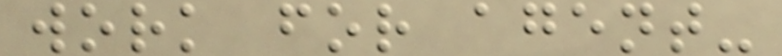work for agent-
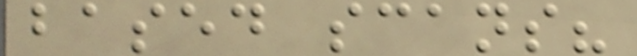based scans?
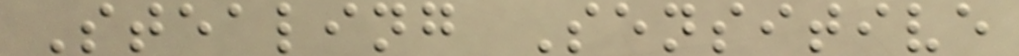Stealing Sensitive
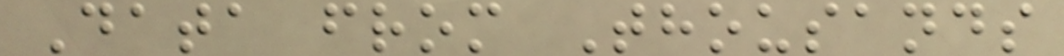Data from Thousands
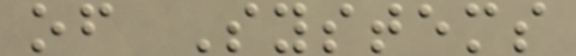of Systems
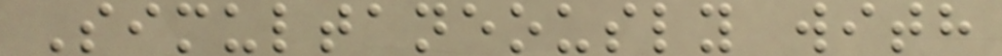Simultaneously with
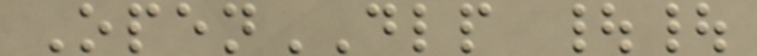OpenDLP ||
